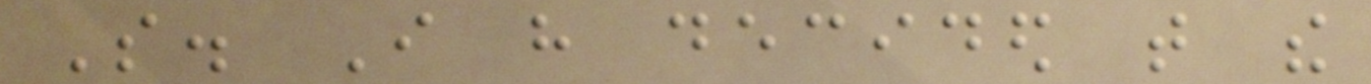So. I have decided that the
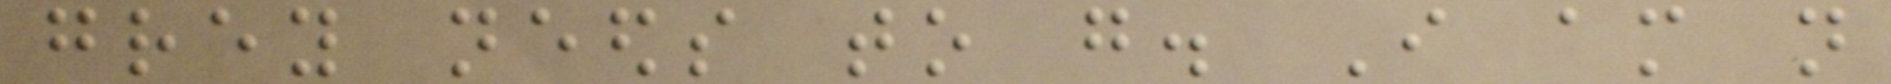grey needs to go. I am not
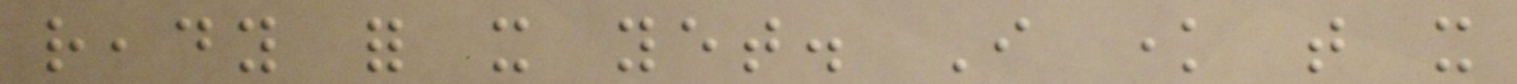ready for it yet. I know that it
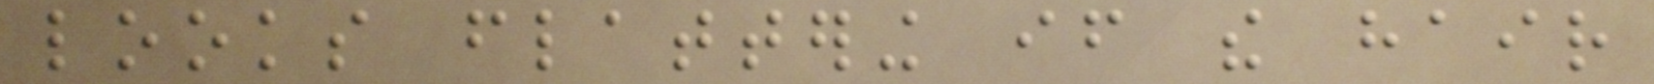looks flattering if the hair
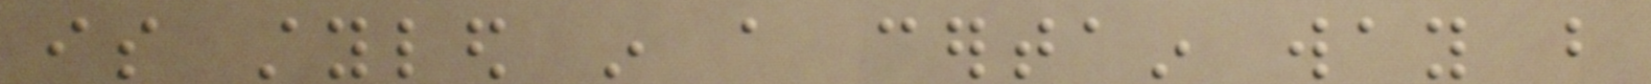is styled in a certain way but
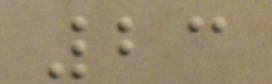23
